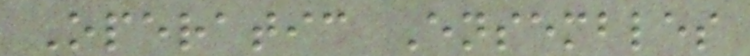Operatic Ensembles
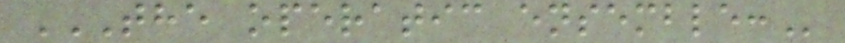THE OPERATIC ENSEMBLE:
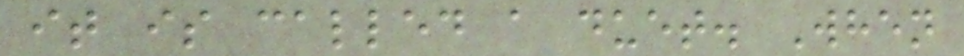it is called a duet. When
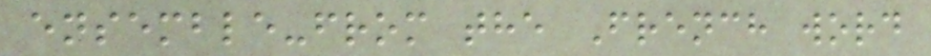ensemble-from the French word
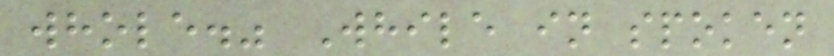whole." While in spoken
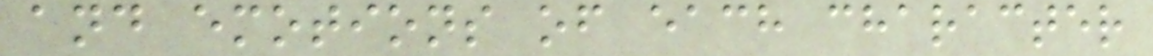and emotions of each character
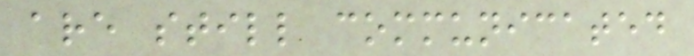are still communicated
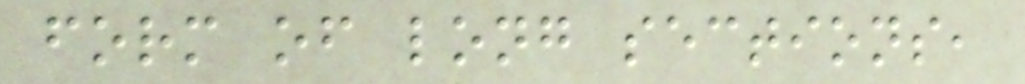form of long sections,
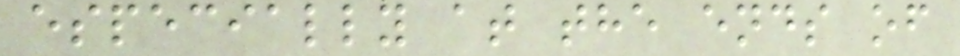especially at the ends of
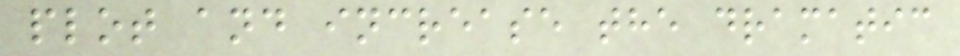plot and increase the dramatic
